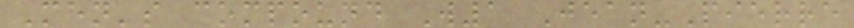Men's compound W1 Jean-Pierre
